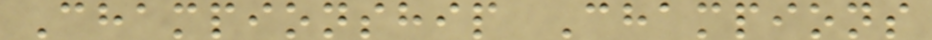Championship Champions
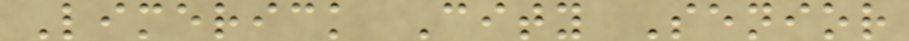Limerick City Senior
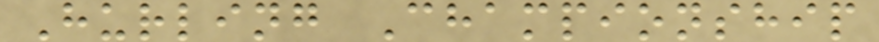Hurling Championship
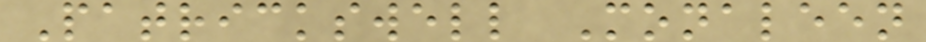Patrickswell Monaleen
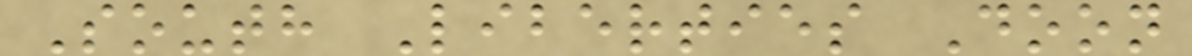South Liberties Doon
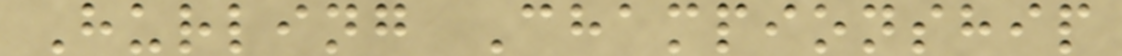Hurling Championship
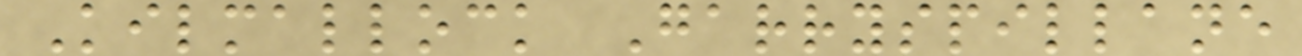Kilmallock Garryspillane
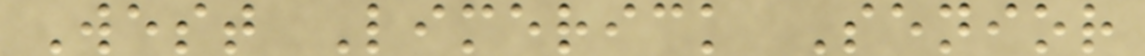West Limerick Senior
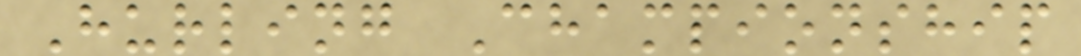Hurling Championship
